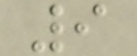9
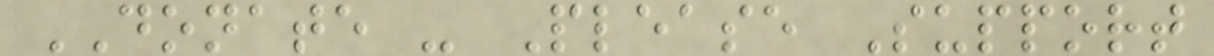DONATE - Please Support
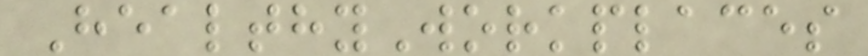HealthyWorkplaces
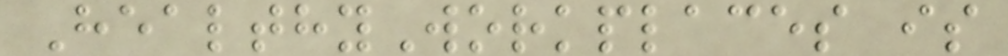HealthyWorkplaces is
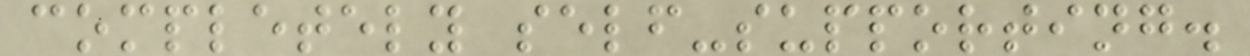completely self-supporting.
